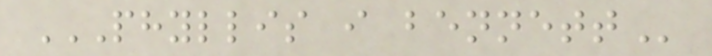PHYLLIS I BENNETT
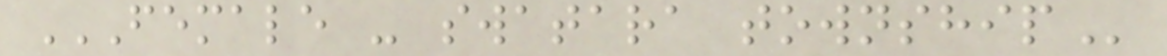FEMALE - SWATARA TOWNSHIP
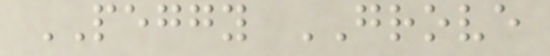PEGGY GROVE
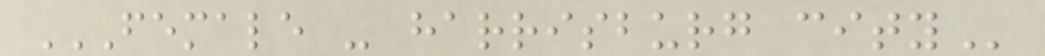FEMALE - HARRISBURG CITY
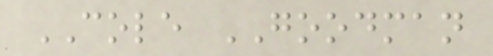COLE GOODMAN
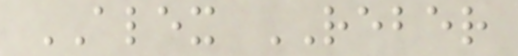ALEX REBER
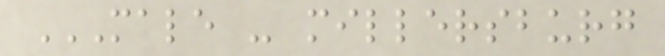MALE - MILLERSBURG
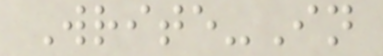Write-In
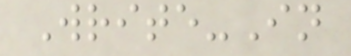Write-In
